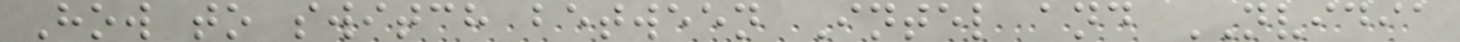How to switch between Intel and NVIDIA
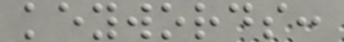keywords:
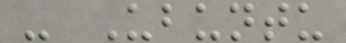- Ubuntu
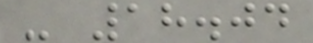- 18.04
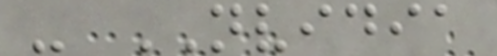- NVIDIA
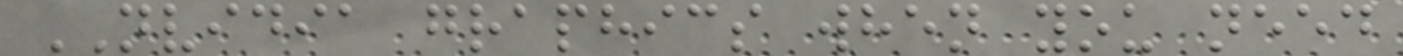NVIDIA graphics when you need
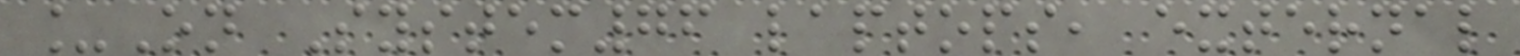_On System76 laptops, external
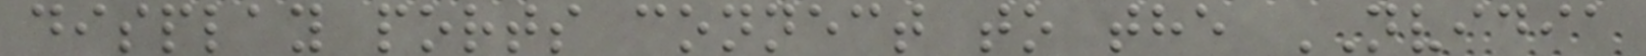display ports connect to the NVIDIA
